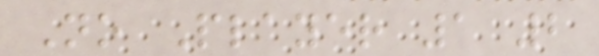No Player 1 2
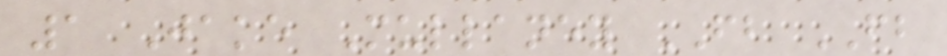1 Jake Mullaney FB FB
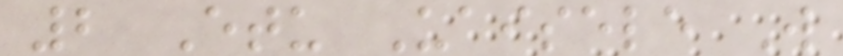2 Etu Uaisele W
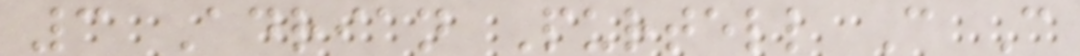3 Adrian Purtell C C
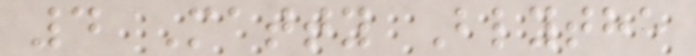4 Matty Blythe
